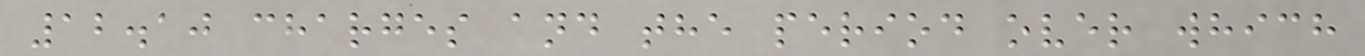12.10 charges and the period over which
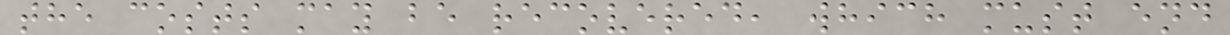the costs may be recovered, which must end
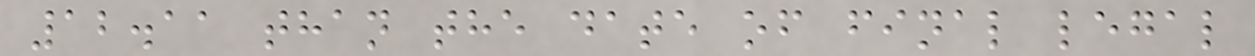12.11 than the date of final legal
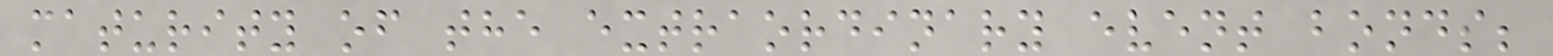maturity of the extraordinary event bonds;
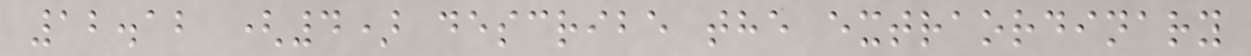12.12 (4) describe the extraordinary
